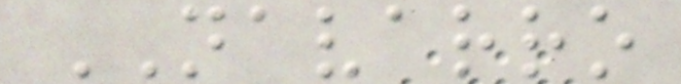NAVARRO
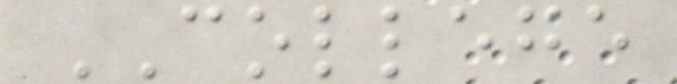COLLEGE
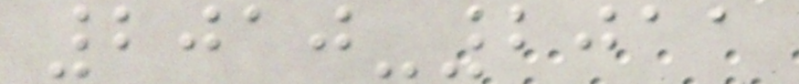2010-2011
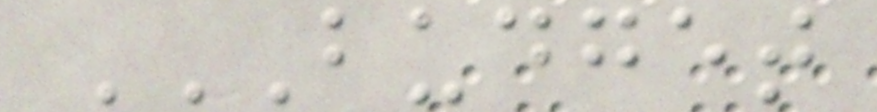BUDGET
